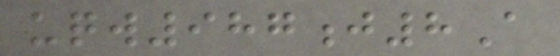uqw987j8A
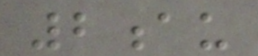2au
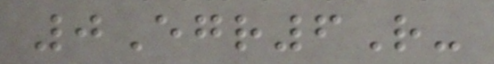0Egr6R-
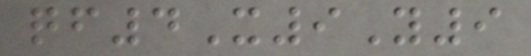qf4X9Y9
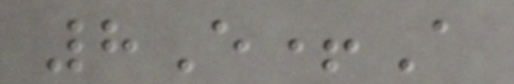8E+A
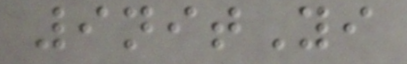9nitYi
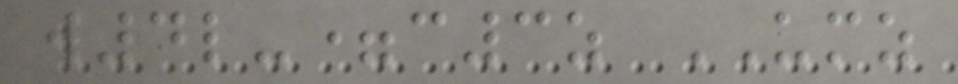w4l-=c3z UMZ
